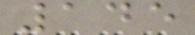145
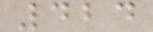424
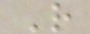R
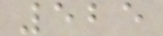525
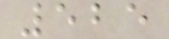525
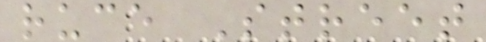ruce Street
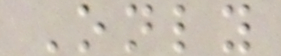Only
